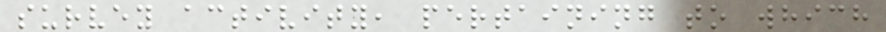survey activity, pertaining to which
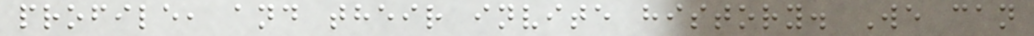profile, and their invite history. We can
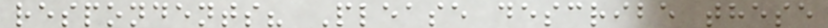respondents? Please describe these
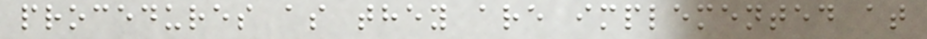procedures as they are implemented at
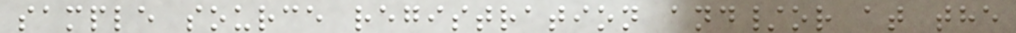sample source registration and/or at the
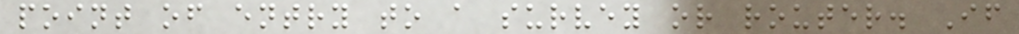point of entry to a survey or router. If
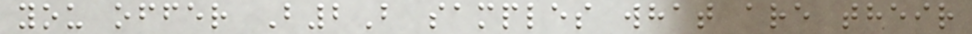you offer B2B samples what are their
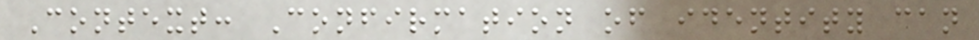Context: Confirmation of identity can
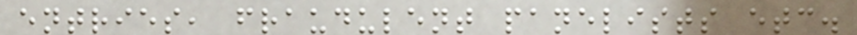entries, fraudulent panelists etc.
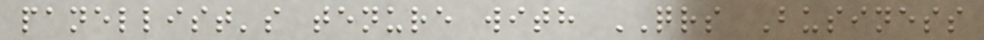panellist's tenure with QRS Business
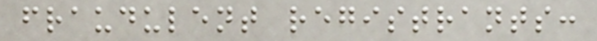fraudulent registrants:
